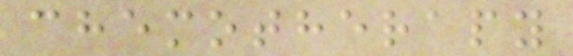chemotherapy
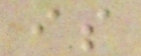is
